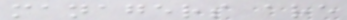managers are
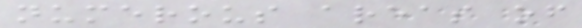numerous areas of
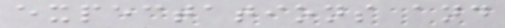expectations and
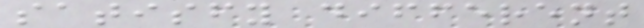satisfy different
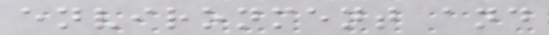environment and
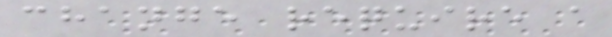change require a
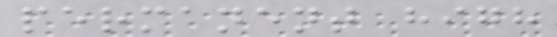permanent high
